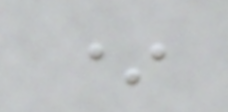*
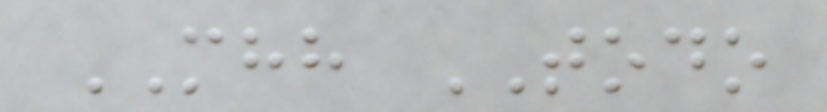MHH TODO
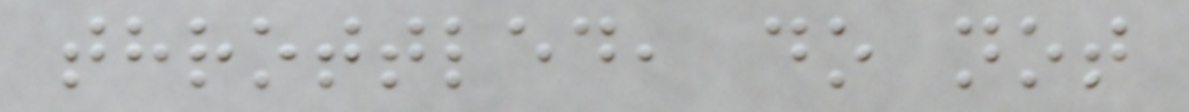throttled, do not
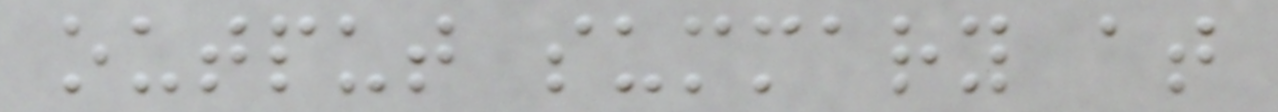output summary at
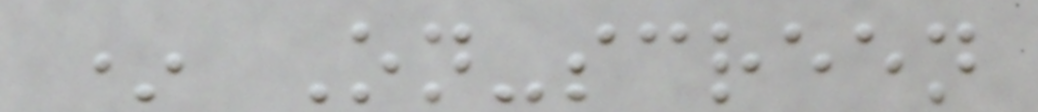* On-screen
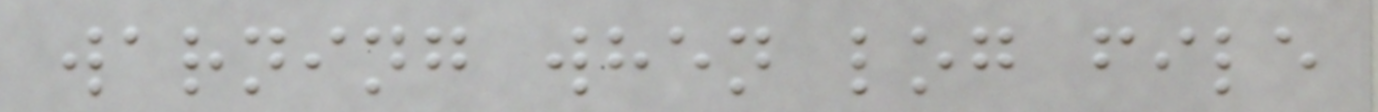warning when log file
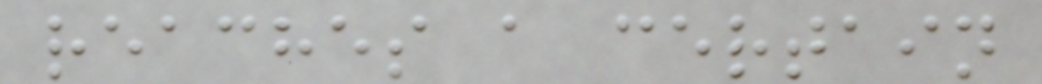reaches a certain
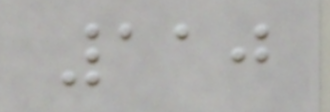110
